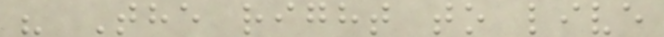" The right to live
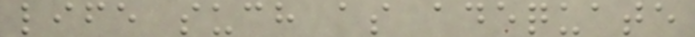life such as adequate
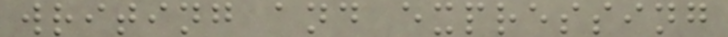writing and expressing
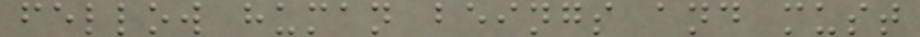fellow human beings and must
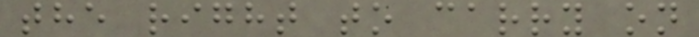the right to carry on
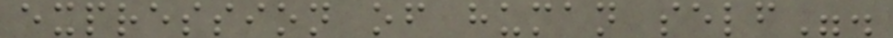expression of human self".
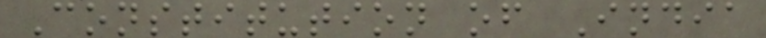Constitution of India
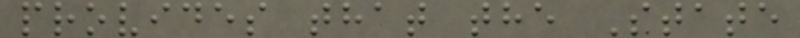provides that the State
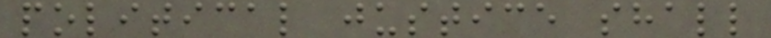political justice shall
